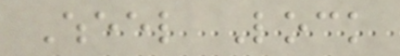Wheel Lock
